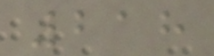218
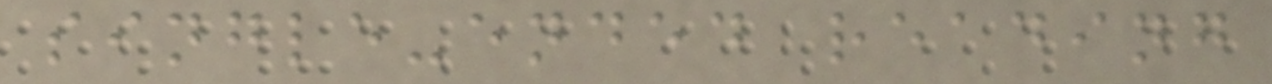single-ended reading
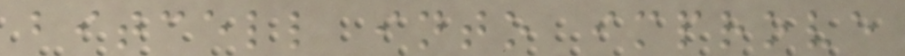bitcell into improve
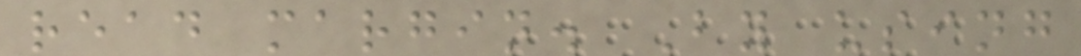read margin. By using
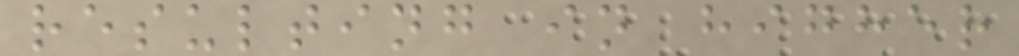resulting in higher
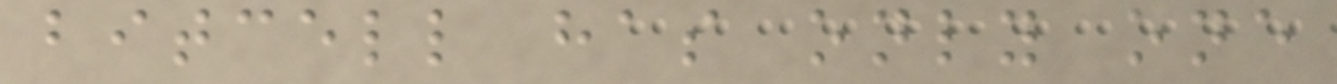bitcell has only one
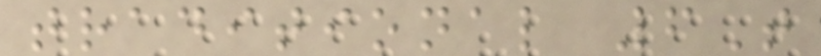traditional 6T
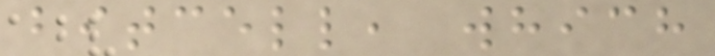bitcell, which
